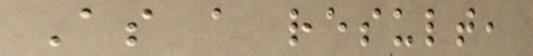As a result,
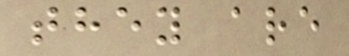they are
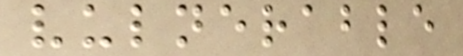vulnerable
